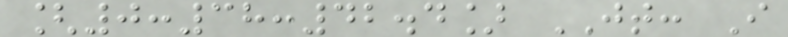[0:38:42.4] JT: I
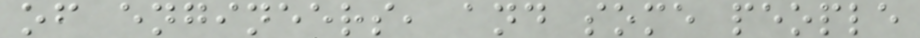of engineers, and some people
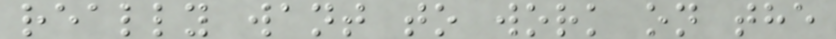really want to work on the
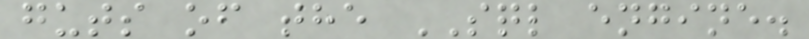guts of the SQL engine.
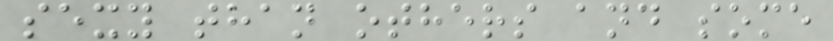sexy than others and some
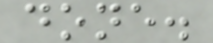done.
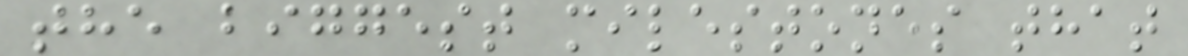the biggest milestones that
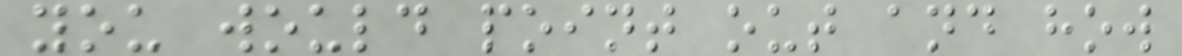you would point out and how
